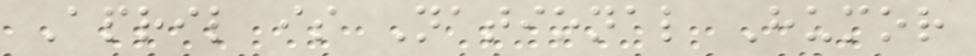April is National Humor
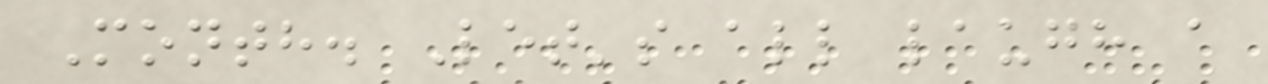Month. Let's all laugh a
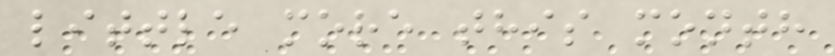little more this month
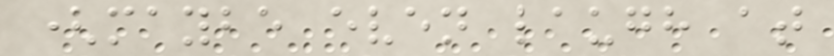(maybe even laugh at
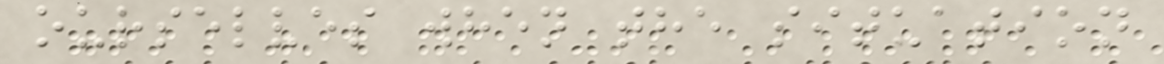ourselves when the situation
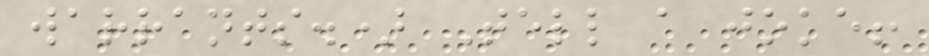warrants.) Tell a joke!
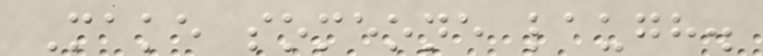Make someone laugh.
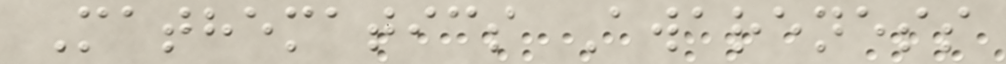Mathematics Awareness
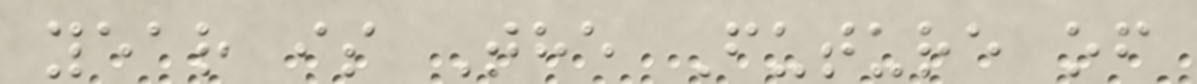year is The Future of
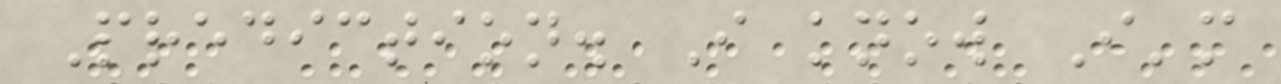Prediction. I know I'm
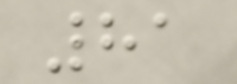81
